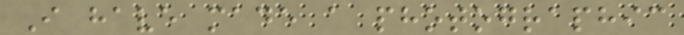I have made a photographic
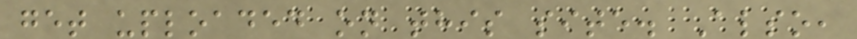get uploaded on this site. Also,
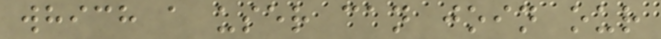which a user can join our
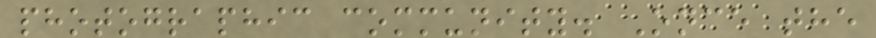photographic community. Once the
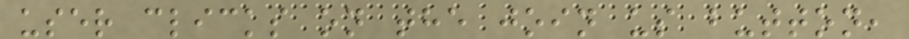user clicks on the join us button,
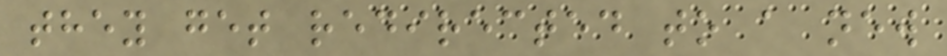they get redirected to a new
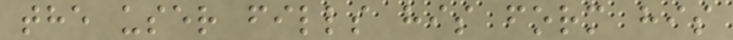the user fills his form his
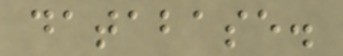database.
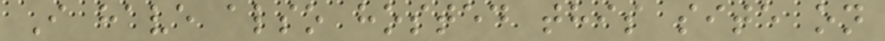I have also hosted this site on
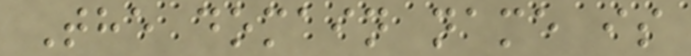The domain name is
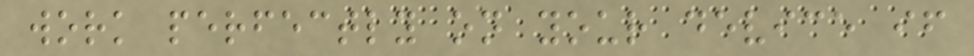work perfectly on your device if
